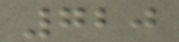720
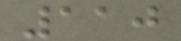110
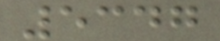5347
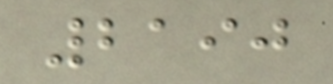2190
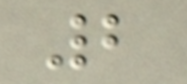2
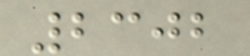2302
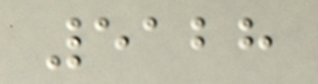5128
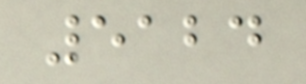5124
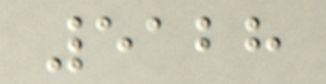5128
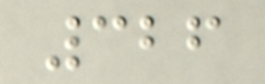326
